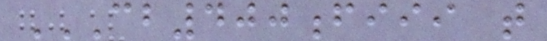CB400FIII T
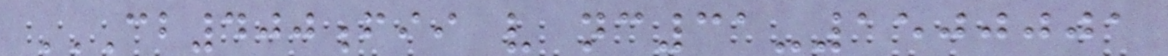CB400FII V NC31-1500001
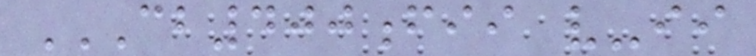CB400FII V-II
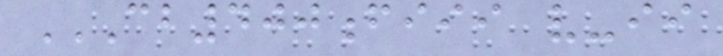CB400FIII V-II
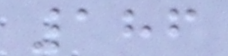186
